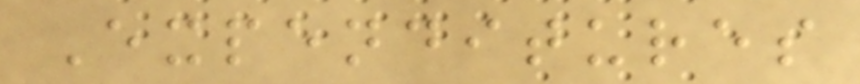Expenditures
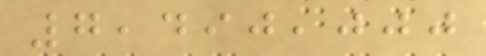7,490,000
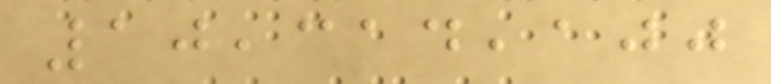10,314,100
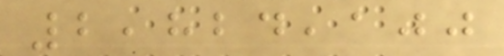2,824,100
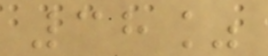38%
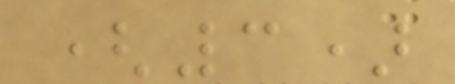(3)
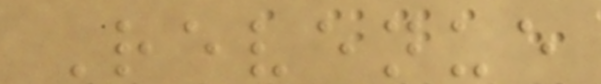Revenue
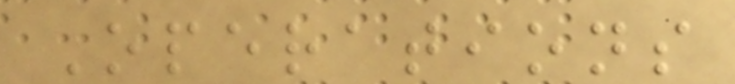Operations
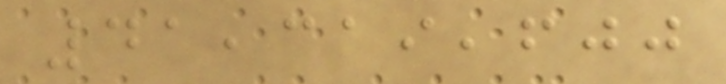41,319,600
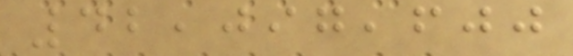42,097,600
